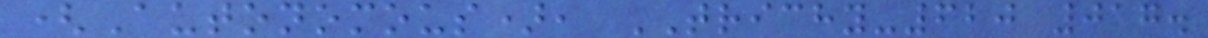(Autonomous), TRICHY-620 017.
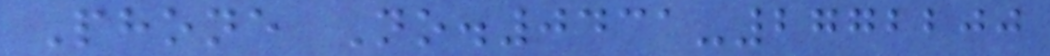Phone No.0431-2772200
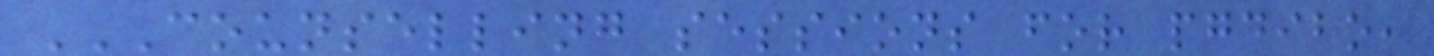COUNSELLING SESSIONS FOR PGDIBO,
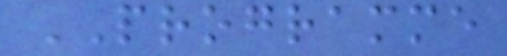PROGRAMME
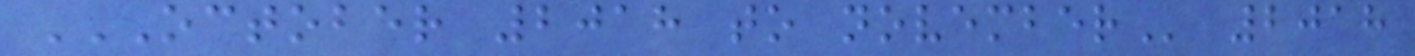OCTOBER 2018 TO NOVEMBER 2018
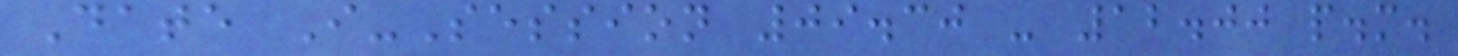Date I-Session 09.30 - 12.00 p.m.
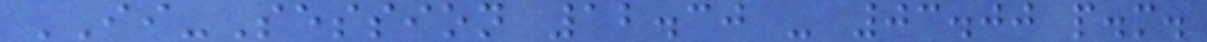II-Session 12.30 - 03.00 p.m.
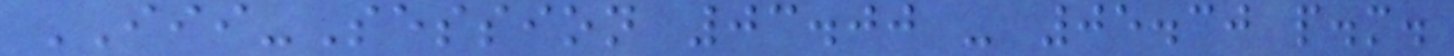III-Session 03.00 - 05.30 p.m.
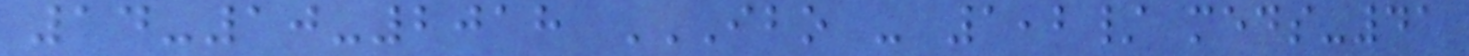14-10-2018 IBO - 1,2/ MEDS-41
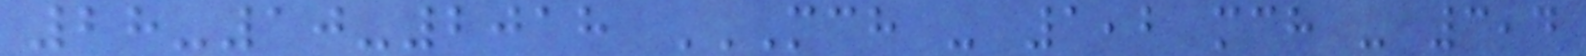28-10-2018 MCH - 1,2 MCH - 3,4
